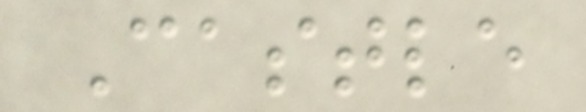Castle
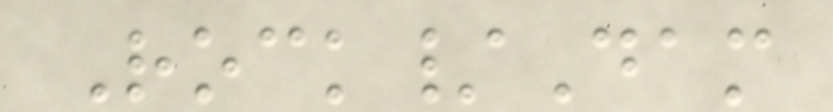Rock/Dam
